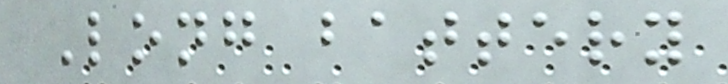Long battery
